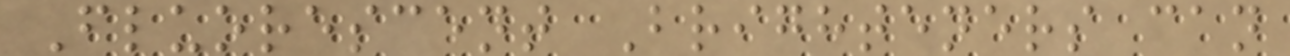Fluorescent Brighteners can
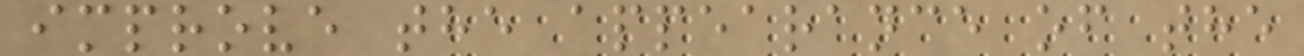improve the appearance of the
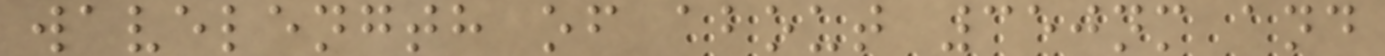wavelength of about 350nm and
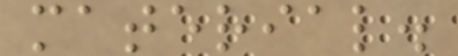material.
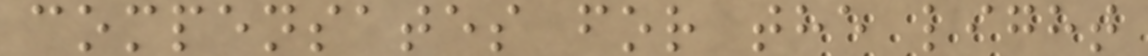compensates for the light
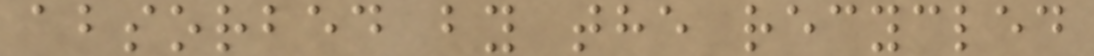absorbed by the recycled
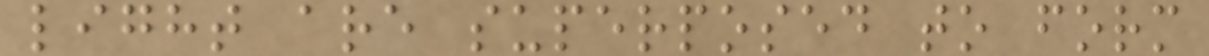light are superposed to form
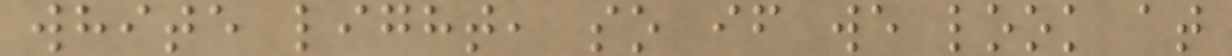white light, so if we look at
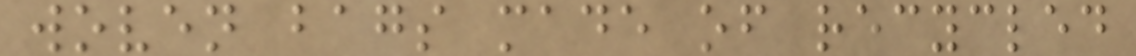woven bags made of recycled
